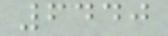6440
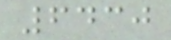6430
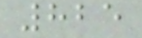825
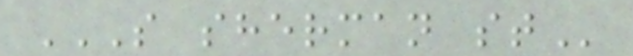S SHERMAN ST
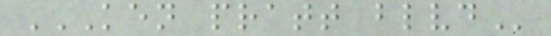KEN PRATT BLVD
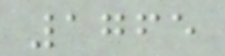1765
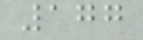177
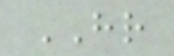HR
